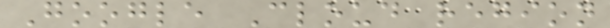Google Cloud region
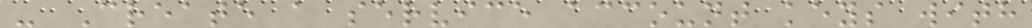- Create a service account keys with
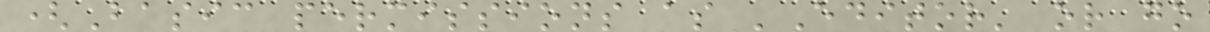(Basic permissions as 'Editor' or go
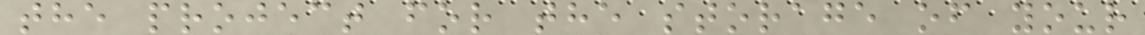the project for the storage of your
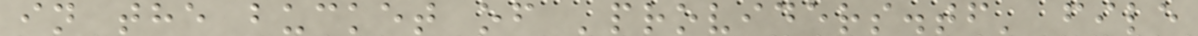in the bucket of 'providers.tf' file
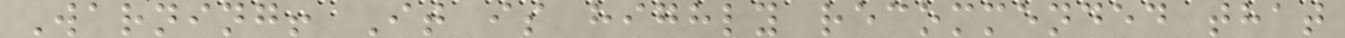Warning! It is highly recommended that
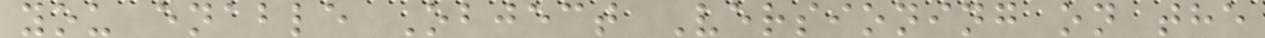you enable Object Versioning on the
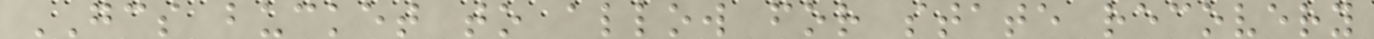GCS bucket to allow for state recovery
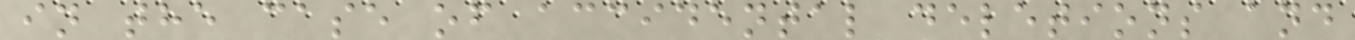in the case of accidental deletions and
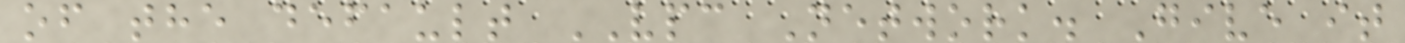of the default VPC Network. Give it
